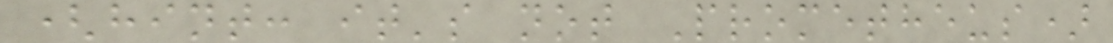(hint: it's not Prometheus)
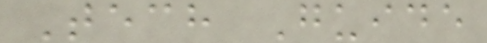Tech Guide
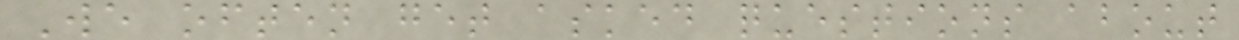We often get asked questions about
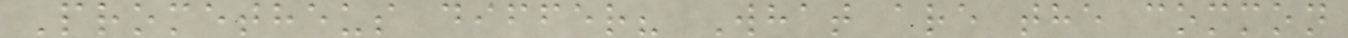Prometheus differ? What are the common
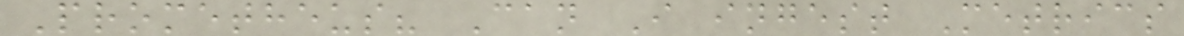Prometheus? Can I ingest Metrics
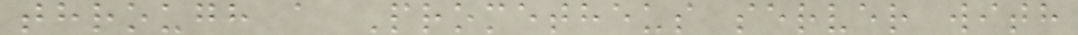through a Prometheus server with
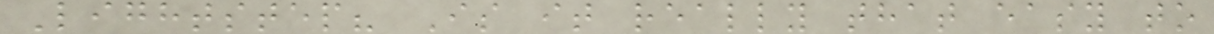Lightstep? Is it really that easy to
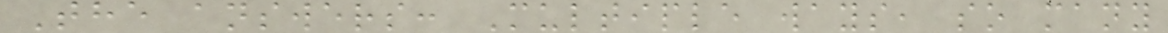The answers: Multiple ways, so many
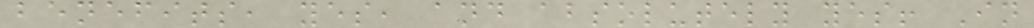benefits, yes, and absolutely yes! In
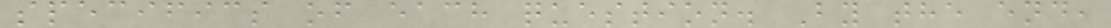specifics of each question. By the end,
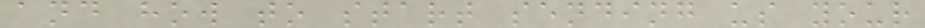and how to start sending us your
